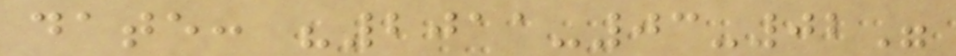date: "2011-03-02"
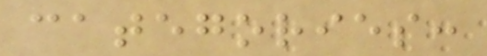categories:
